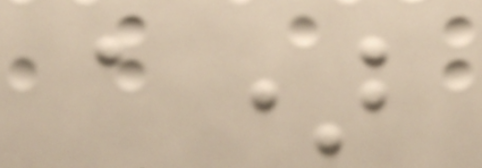a)
